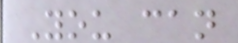You can
